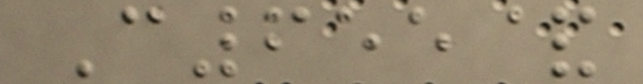C655&
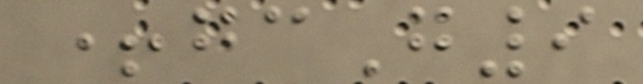+gcG9
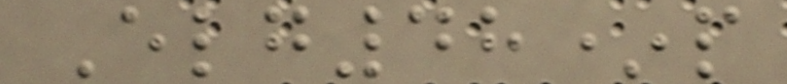Elg48*p
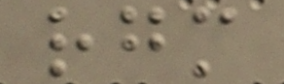rgm
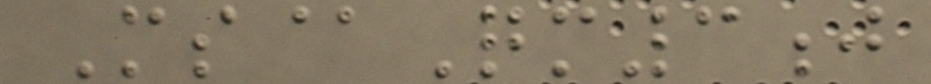Ms@Qm3j
